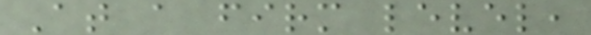At a firm level,
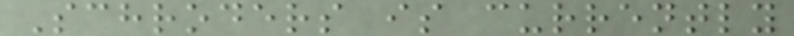Schroders is currently
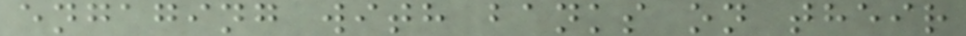engaging with banks on their
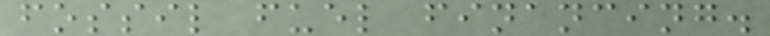fossil fuel financing.
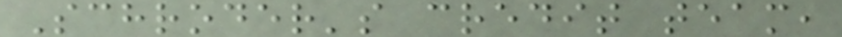Schroder's credit team,
